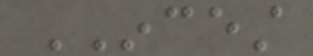INCEST
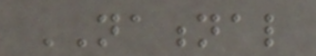NATIONAL
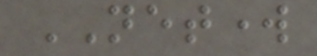NETWORK
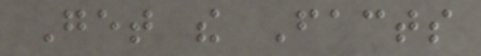Get the Facts
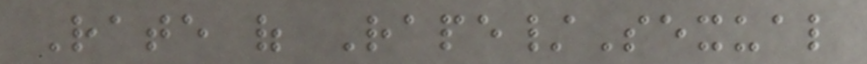Rate of Rape/Sexual
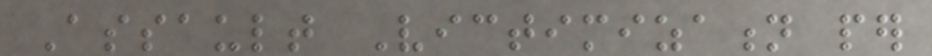Assault Victimization per
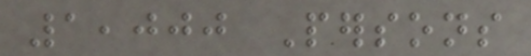1,000 Persons
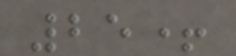25+
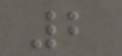2
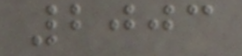2003
